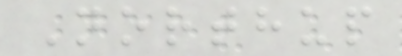Northup
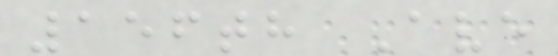156th Ave
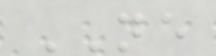NE
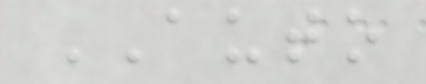AUTO
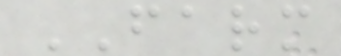FARM
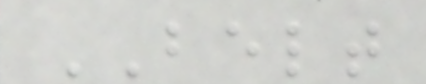BELT
